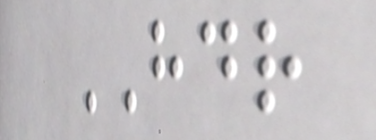HDR
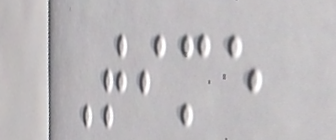Time
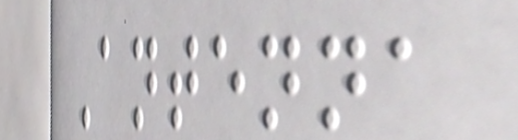Antenna
